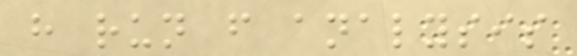have run from analysis
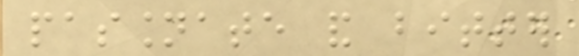passionate and bitter
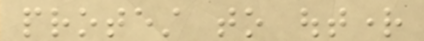protest to outright
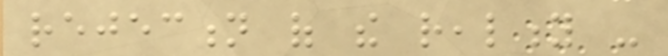rejection of the reality -
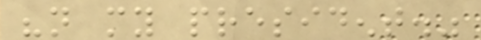"not my president."
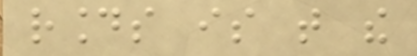rounds is that the
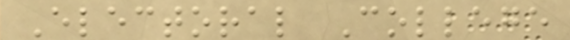Electoral College
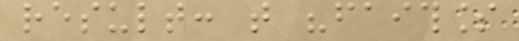result: that "faithless
